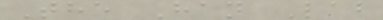The Han Lab
